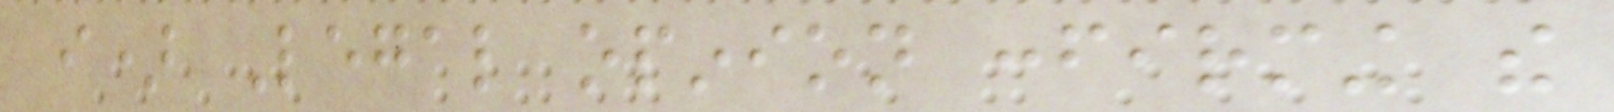i) Legal opinion confirming the
